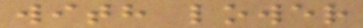with lower
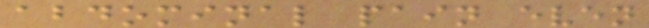abdominal pain even
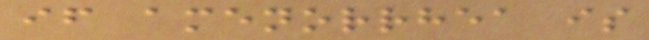if amenorrhea is
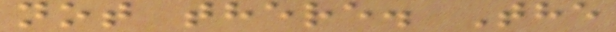not there. The
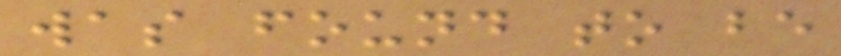was found to be
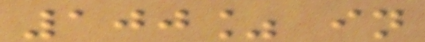100% in
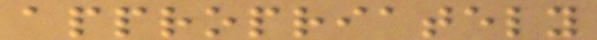appropriately
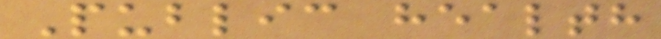Public health
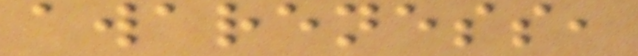awareness,
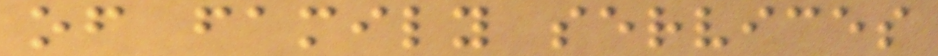of family services
